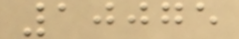10075
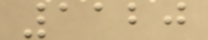1120
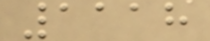1118
